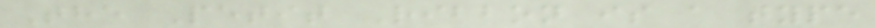The Petit Ribbon is a type
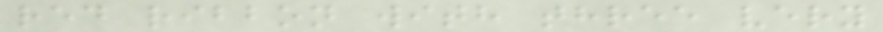red ribbon with three very
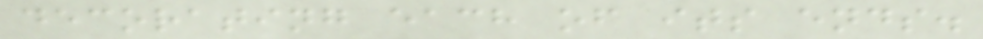decorating each of its ends.
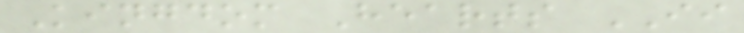Kingdom Hearts II
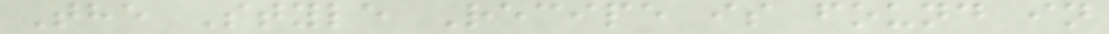The Style Recipe is found in
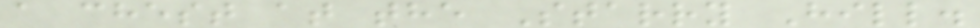a chest at the Starry Hill.
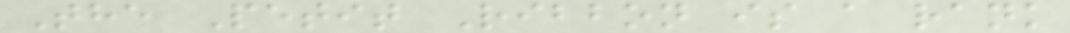The Petit Ribbon is a rank
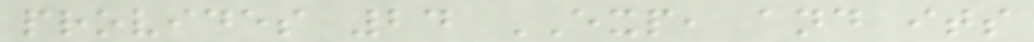provides 24 EXP, and its
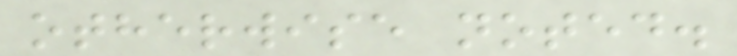otherwise noted.
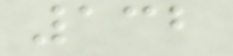132
